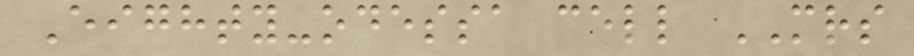Eighty-odessa cell MRS
